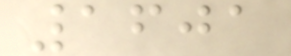1601
